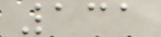131
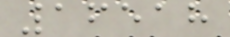16518
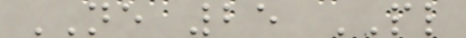NE 25 PL
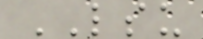LSU
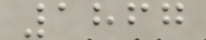1867
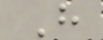H
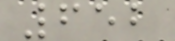652
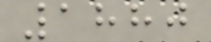1880
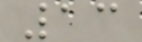13
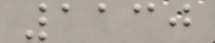1130
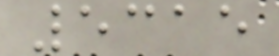5315
